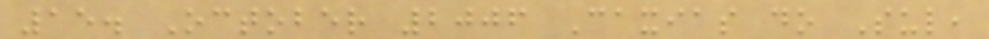15. October 2006 Caxias do Sul,
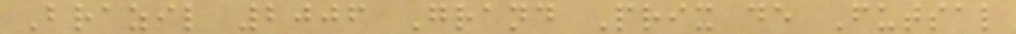Brazil 2006 Grand Prix de Futsal
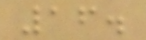16.
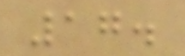17.
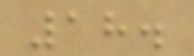18.
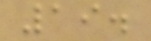19.
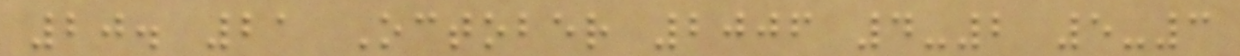20. 21 October 2006 4-2 5-3
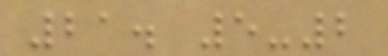21. 5-2
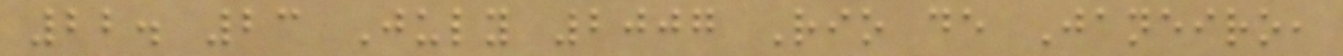22. 23 July 2007 Rio de Janeiro,
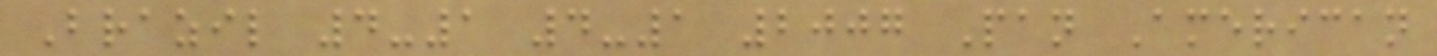Brazil 4-1 4-1 2007 Pan American
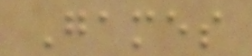Games
